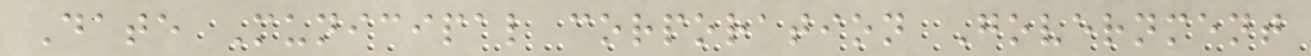Date Municipal corporation Government
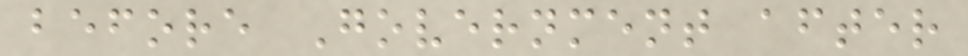before Government after
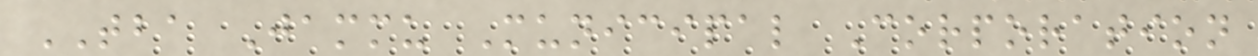TBA Jammu Municipal Corporation
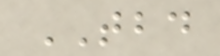TBD
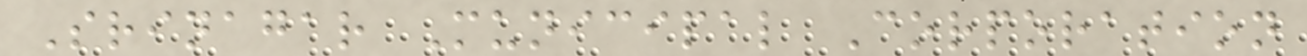Srinagar Municipal Corporation
